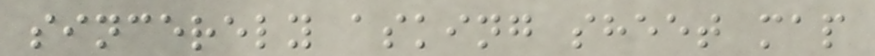sincerely asking sheet map
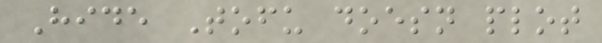Hide Tofu doesn plot
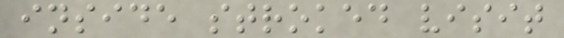inside stroked visit
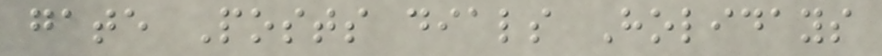gate Posts dials Holidays
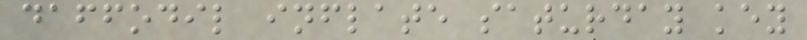daffodil inflate saturday key
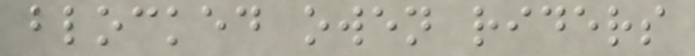blocked owen riders
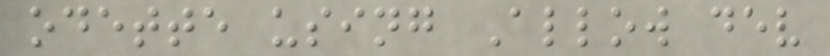odette using Allow dev
